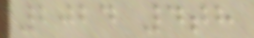2024 4th
